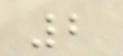2
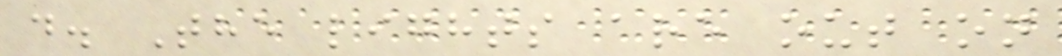d. The lights are out on
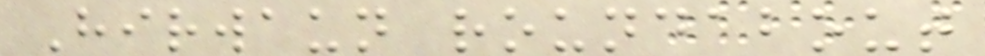Hirwaun roundabout
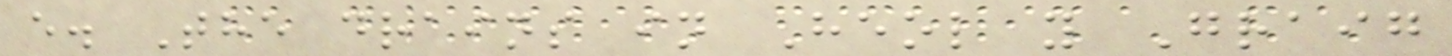e. The drains in Heol y Graig
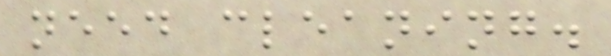need cleaning.
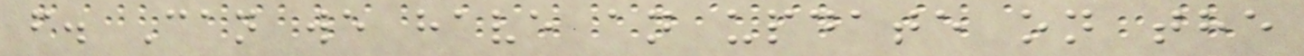f. Can we have an update on the
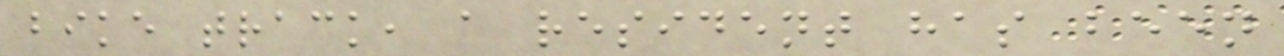bike track, a resident has been
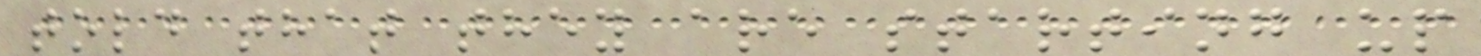told that they are starting up
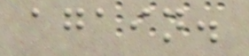again.
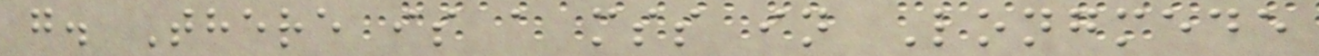g. There is a mss in Longmede
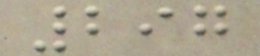297
